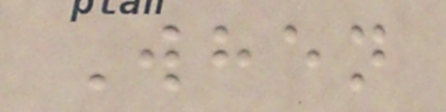When
